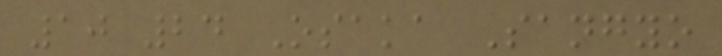10 24 Osaka Sangyo
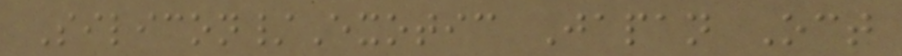Silicon/Exotic Japan Oct
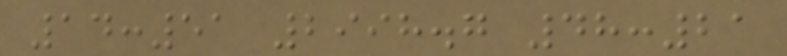14:51 2998.7 48:21
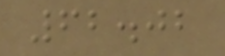62.02
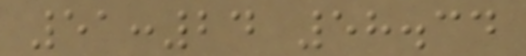51:24 58.34
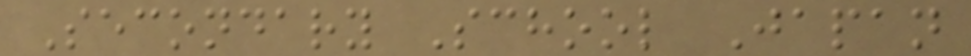Secondary School Japan
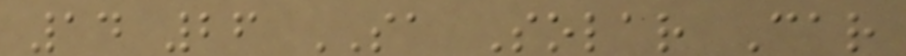14 26 SA Solar Car
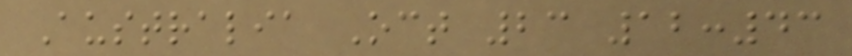Australia Oct 23 12:43
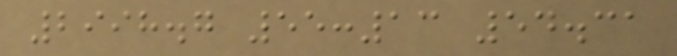2998.7 55:13 54.31
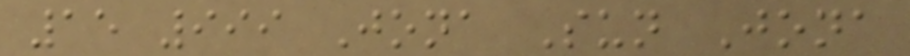15 999 Jona Sun Jona
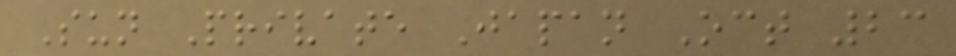Sun Private Japan Oct 23
